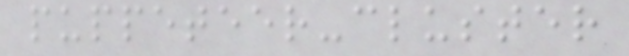puppeteer-cluster
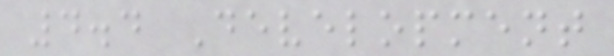4.4 Development
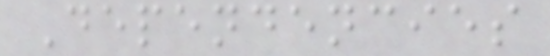Dependencies
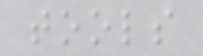tools
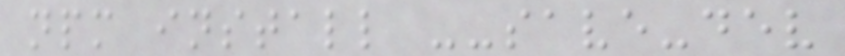npm install --save-dev
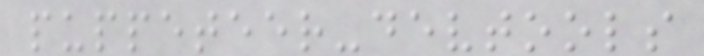puppeteer-devtools
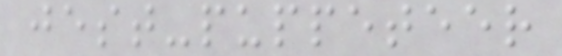jest-puppeteer
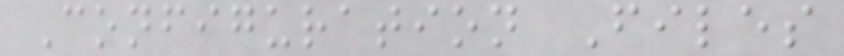Configuration Files
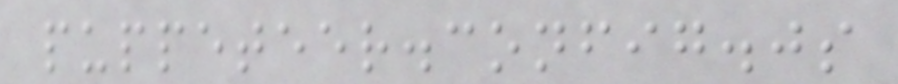puppeteer.config.js
